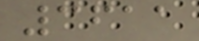3611
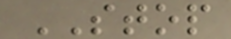STOP
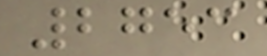2753
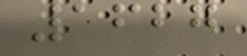1627
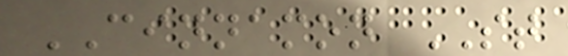CINNAMON ST
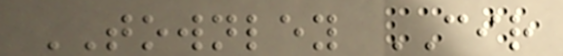TOWNLEY CIR
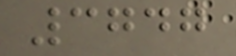3747
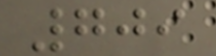709
